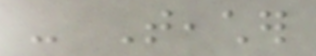- Teacher
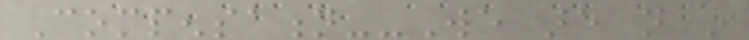Compensation--We are not in
